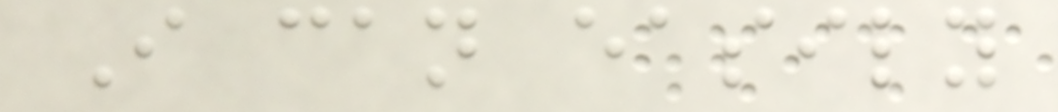I can easily
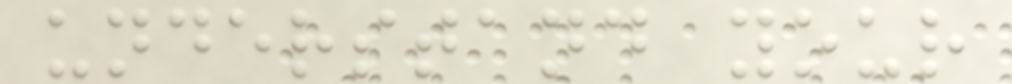understand your
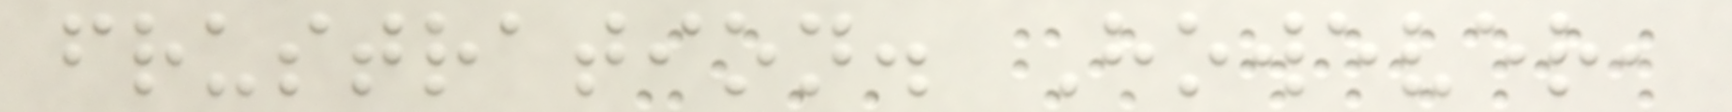frustration. However,
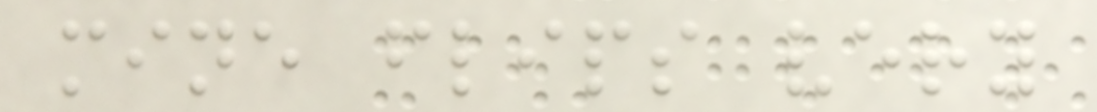mine flips very
